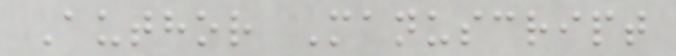Author Manuscript
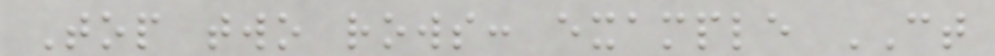Top two rows: example CT
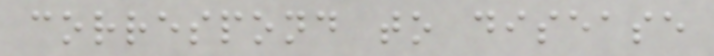correspond to disease
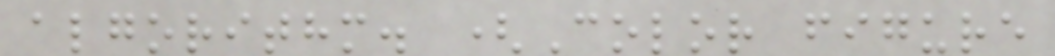algorithm. (Color figure
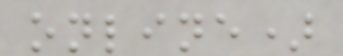online)
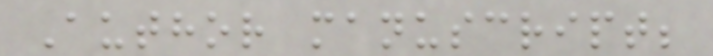Author manuscript;
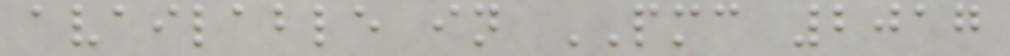available in PMC 2017
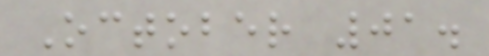October 01.
